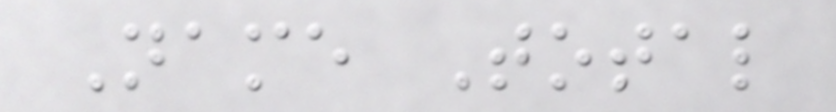Name Total
